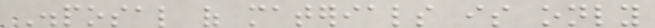Disposal of materials is only
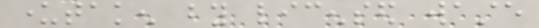undertaken by licensed waste
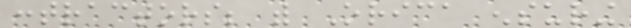contractors; with Orica ensuring
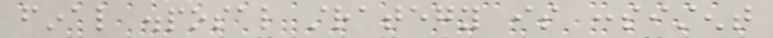final disposal strategy is consistent
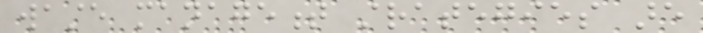waste management strategies are
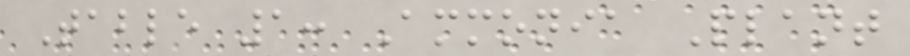Table 1: Ammonia Plant
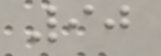90
